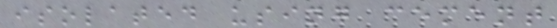isolated using cement
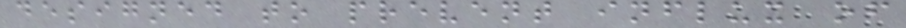designed to prevent influx of
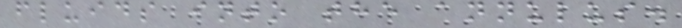fluids into the annulus.
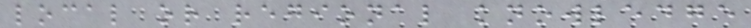local or regional knowledge
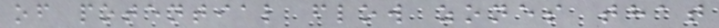of potential flow zones that
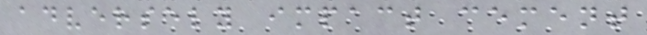adversely impact cement
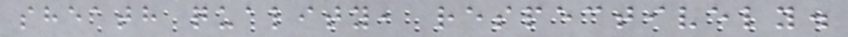sheath quality, respectively.
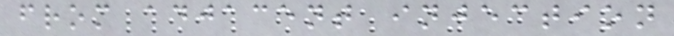from adjacent injection
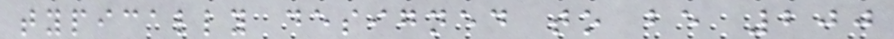typically designed to be 200
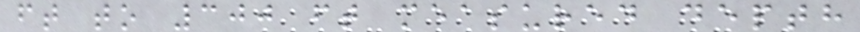ft to 300 ft measured depth
